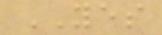YES
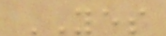YES
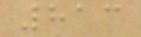813
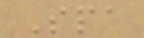Spa
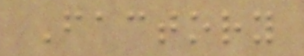Factory
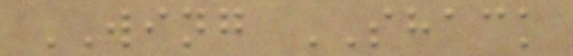WING SHACK
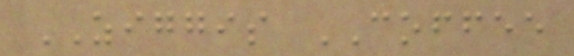ZIGGIS COFFEE
